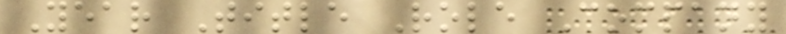Year Title Role Company
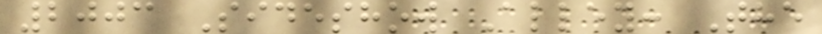2003 Sideshow Alley: The
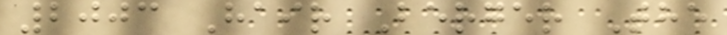2003 Hair Berger The
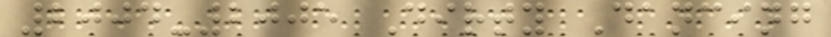2004-2005 Dirty Dancing
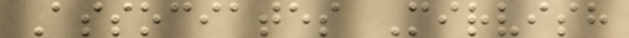Associates Mirvish
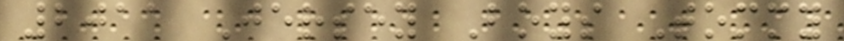2011 Jersey Boys Tommy
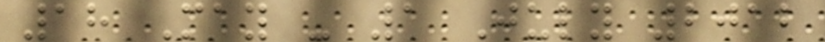18 May - 1 July 2012
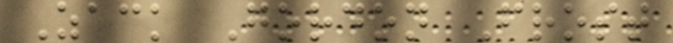Zack Gordon Frost
